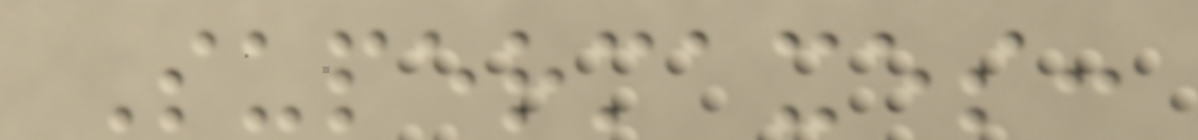Supermaxes:
